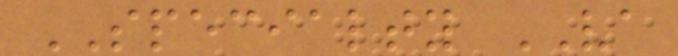SPECIALTY VA
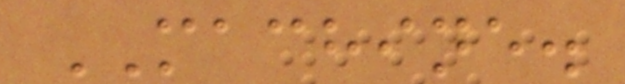MACHINE.
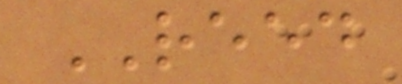REED
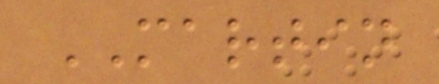MARTIN
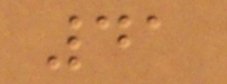41
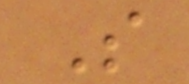S
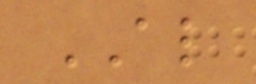AL
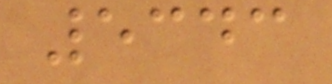5343
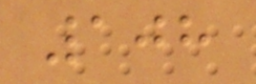108
